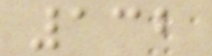132
